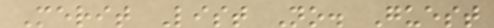Merit List No. Guest
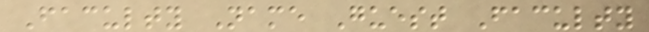Faculty Name Guest Faculty
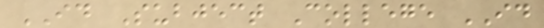ID Subject College ID
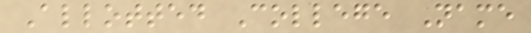Allotted College Name
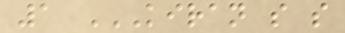1 KIRAN S S
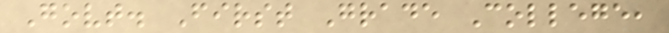Govt. First Grade College,
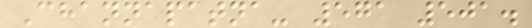Channapatna- 571 501.
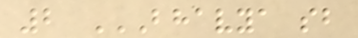2 BHAVYA SB
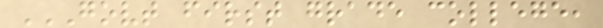GOVT FIRST GRADE COLLEGE,
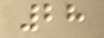28
